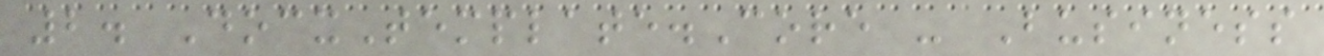2. DocxTemplate.Core - Business
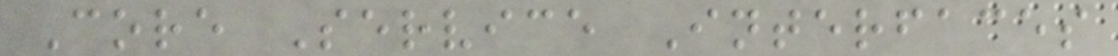Core Service Interfaces
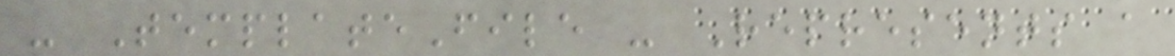- TemplateFile - Represents a
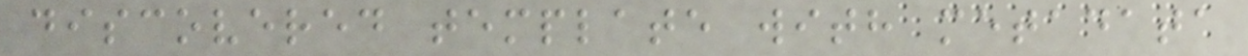discovered template with metadata
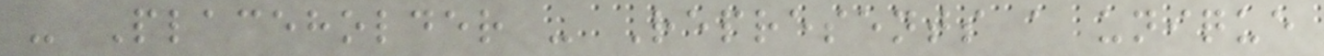- Placeholder - Represents a unique
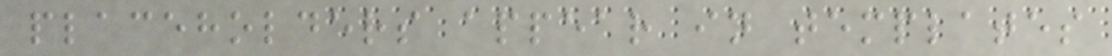placeholders appear in templates
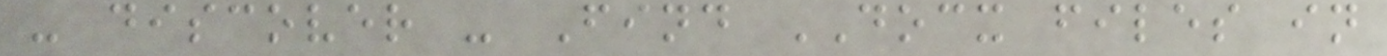- discover - Find DOCX files in
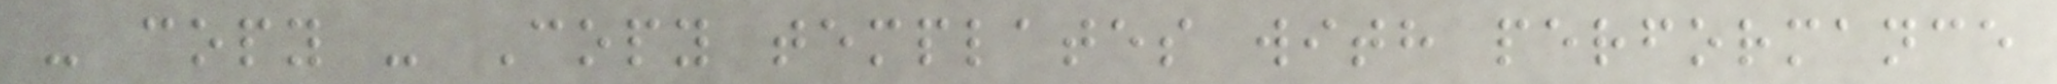- copy - Copy templates with performance
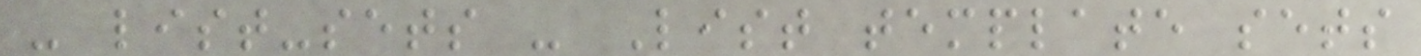- list-sets - List template sets
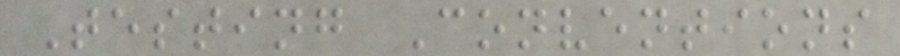Testing Conventions
